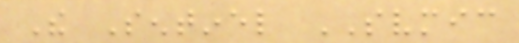The Sentinel SVMIC
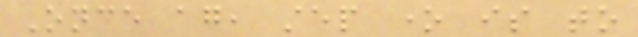Once again, step one is to
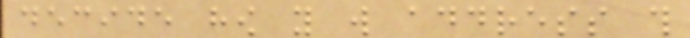decide how you will address this
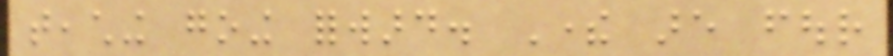teaching going forward. There are four
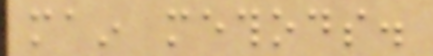main methods.
